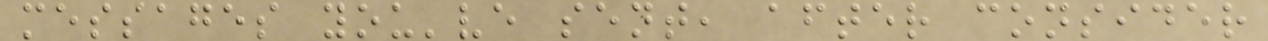messages you've sent, after consider
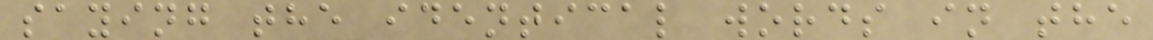saying the identical words in the
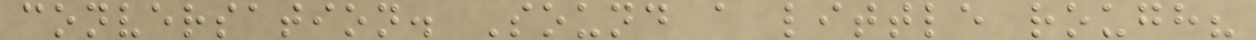conversation. Sound a little rough?
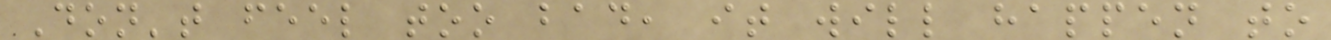Don't feel too bad, it will happen to
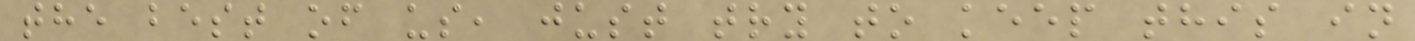the best of us, just try to keep this in
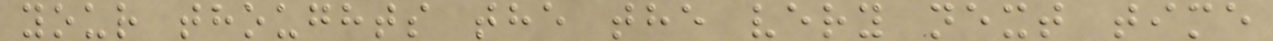your thoughts the the very next time
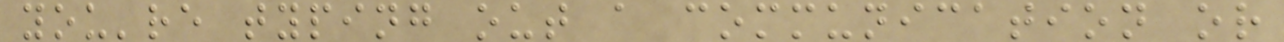you're typing out a communication or
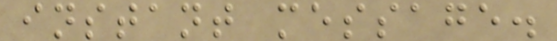instant message.
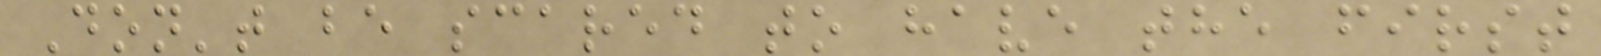Don't be scared to have the first
